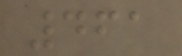461
